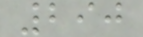290
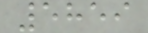5859
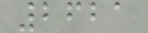2621
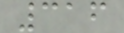316
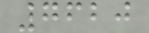7620
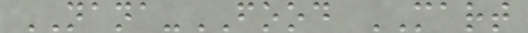NANA-FOOD MART
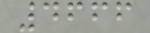4666
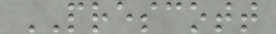PRESCOTT
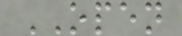OPEN
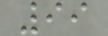99
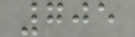705
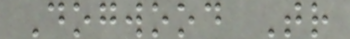Dogwood Tr
